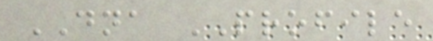DNA PROFILE
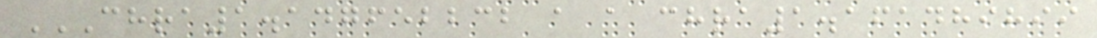CHRA1.147652232 A A CHRA1.161489899
